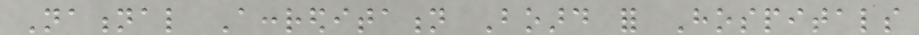National Accreditation Board for Hospitals
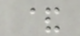&
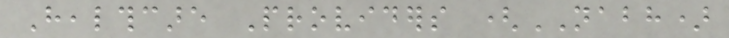Healthcare Providers (NABH)
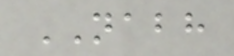NABH
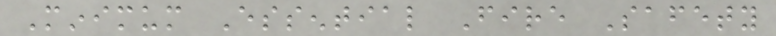Minimum Essential Fire Safety
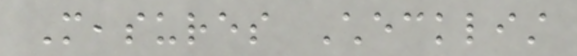Measures Checklist
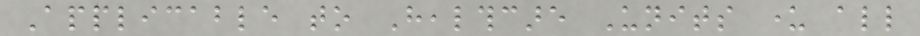Applicable to Healthcare Units under all
